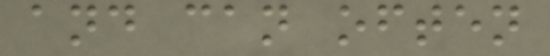and can often
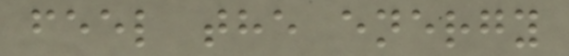feel the energy
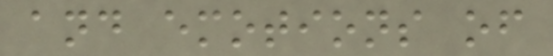and emotions of
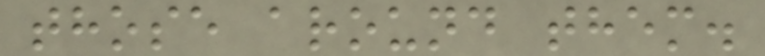those around them.
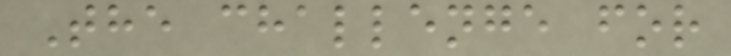The challenge for
